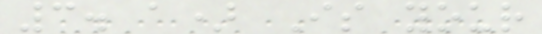3. a) Is your
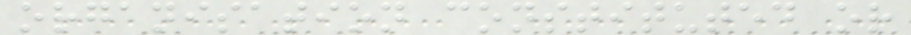organisation constituted or
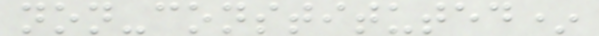non-constituted*
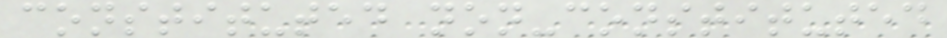constituted non-constituted
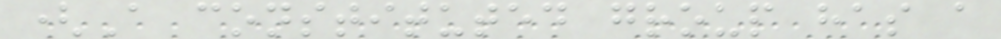(A constituted group has a
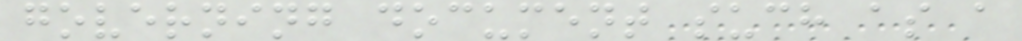governing document such as a
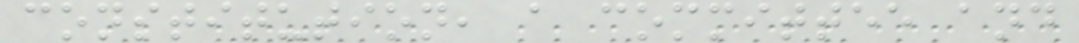constitution, a committee and
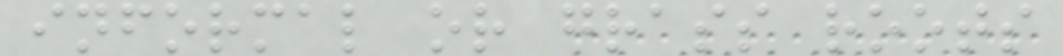informal or grass roots
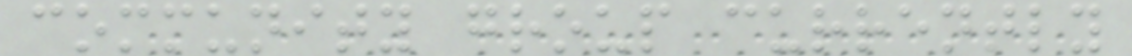community group currently
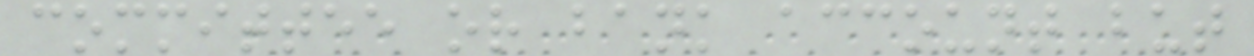committee or bank account but
